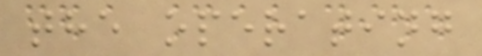the operating
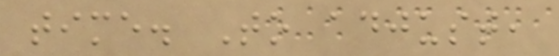time. To adjust,
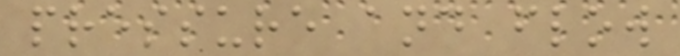pressure and flow
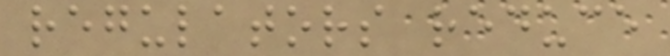regulators reduce
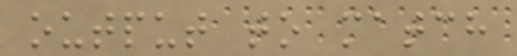output to match
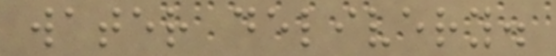water delivery.
